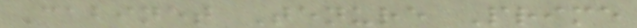Cabinet Tenure Prime
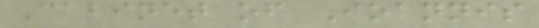Cabinet of Ioannis
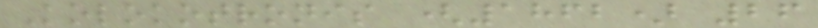Kolokotronis (1862) 26
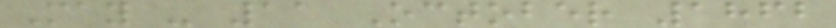May - 11 October 1862
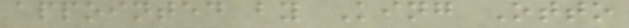appointed by King Otto
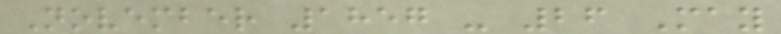November 1857 - 26 May
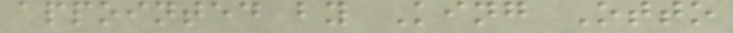appointed by King Otto
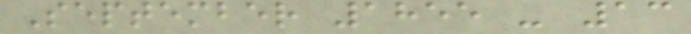September 1855 - 13
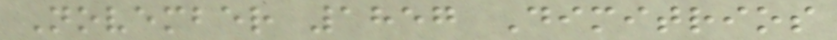November 1857 Dimitrios
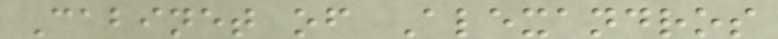Cabinet of Alexandros
